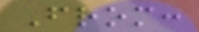From:
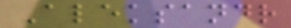Aleksandr
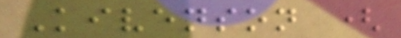Kivenson (
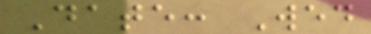Date: Wed
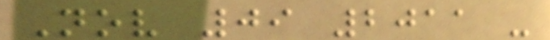Nov 09 2011 -
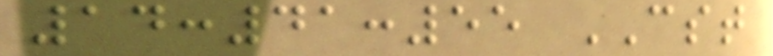14:41:55 CST
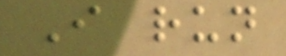I run
